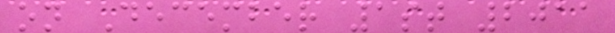on December 1st 2011
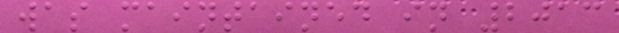was maintained in 2013
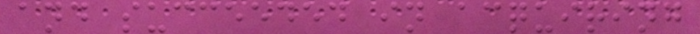and succeeded in acquiring
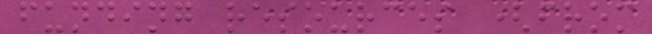funding resources (from
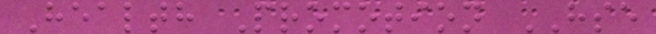Health Promotion HSE
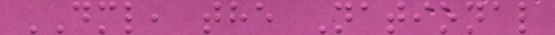DML, the National
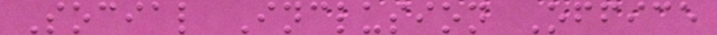Social Inclusion Office
